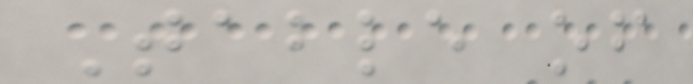Table of
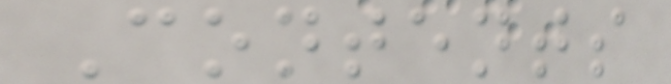Contents
